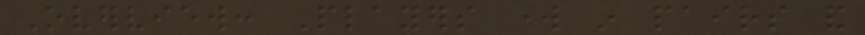Overview: Players work in pairs and
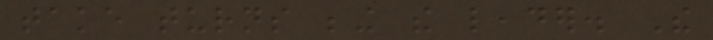take turns being the leader. The
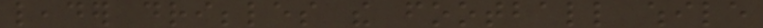leader dribbles the football while
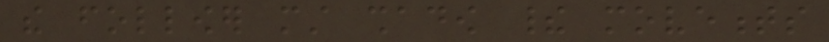the follower must shadow their movements
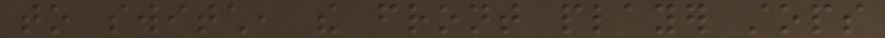to switch, the front player stops
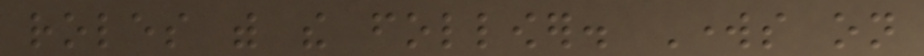roles with the follower. Works on
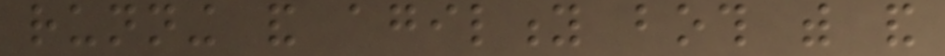running and agility both with and
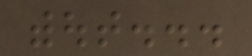without...
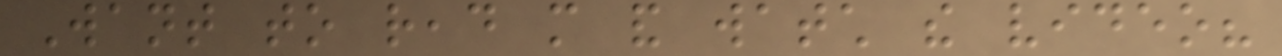Want to read more and watch the video?
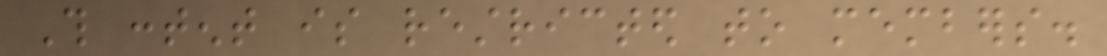This content is restricted to members.
